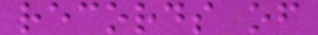records of
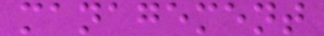management
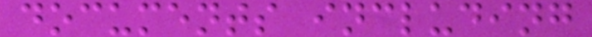documents including
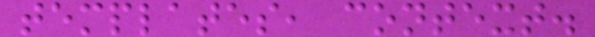templates, context.
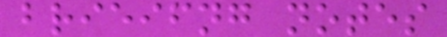brieifng notes
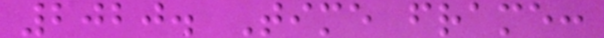2020. Time frame:
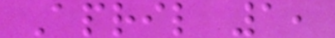April 1,
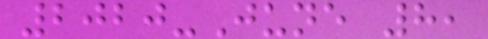2020-June 8,
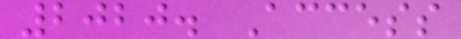2020. Access
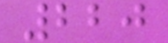220
